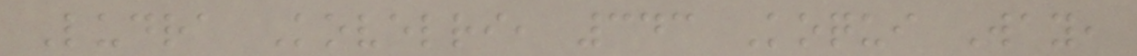Ludra Kovelri, 343 Koqui Way,
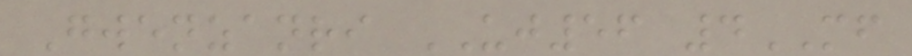Gwenzanri UJ56 4MF
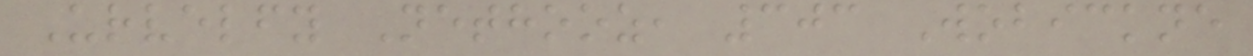Urvelfy Nethooz, 303 Wobickne
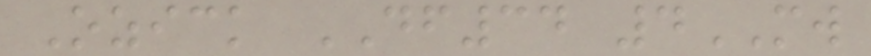Ozick DF34 4MW
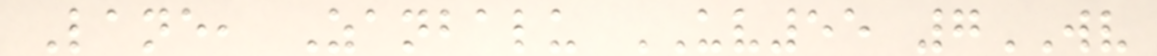Lane, Zanbalu UV55 7WV
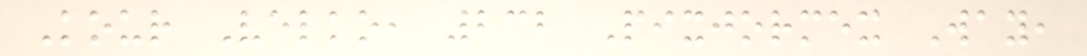Kour Velko, 232 Pixjormex Way,
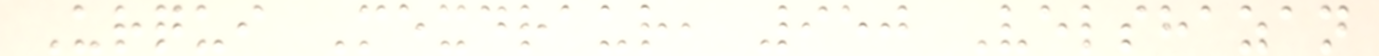Urqui Mexdraur, 950 Velshazan
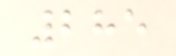285
